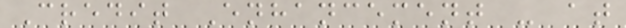Credit Enhancement - at
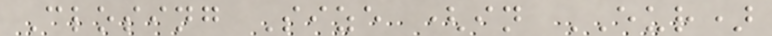Closing Size (in EUR)
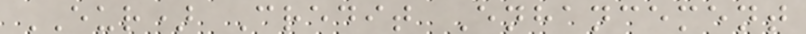EUR) Credit Enhancement
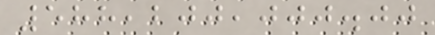588,200,000.00
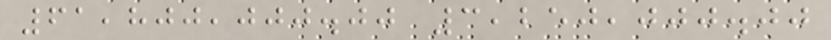61,800,000.00 3,250,000.00
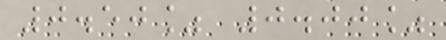0.50% 0.00%
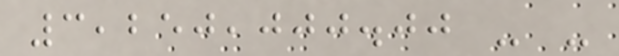3,250,000.00 - -
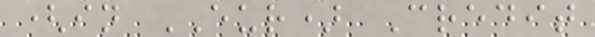(in EUR) Credit
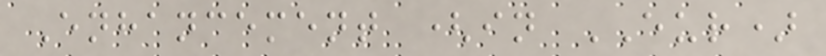Enhancement (in EUR)
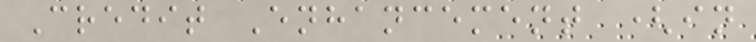Credit Enhancement (in
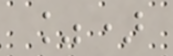%)
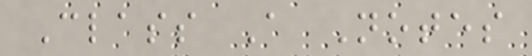Class A Notes
